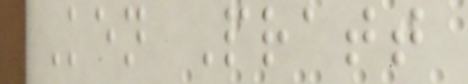Ken Pratt
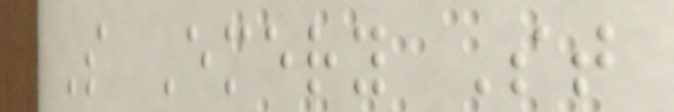S Emery St
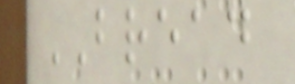BREAD
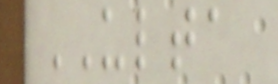ULTA
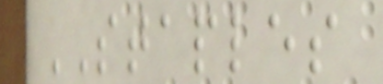STAPLES
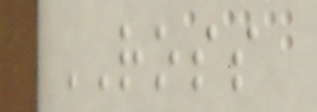ROSS
